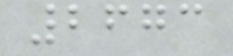2673
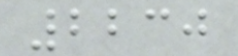2230
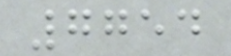7754
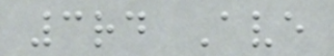3rd Ave
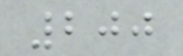200
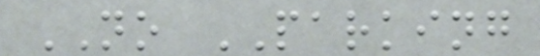NO PARKING
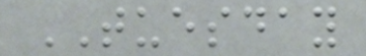TUESDAY
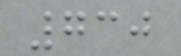730
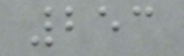253
